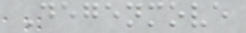Degenmove
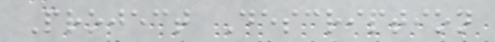Project Description
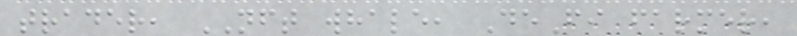trader, NFT whale, DeFi farmer,
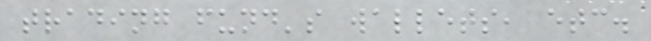trading fund's wallets, etc.
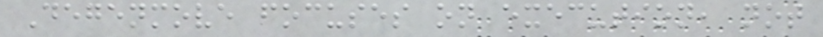Degenmove focuses on execution, not
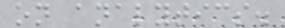on analytics.
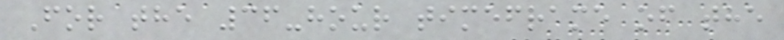For the 36-hour timeframe of the
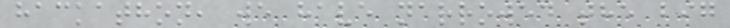hackathon, we have narrowed the big
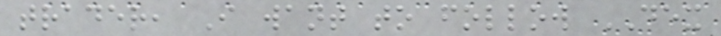trader, I want to follow DEX
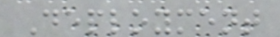Deployment
